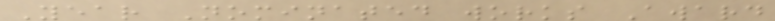Year Nominated works Award
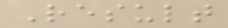Result
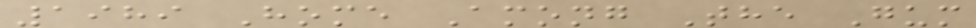1989 Home Among The Gum
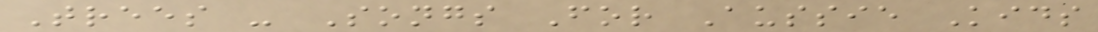Trees - Songs For Aussie Kids
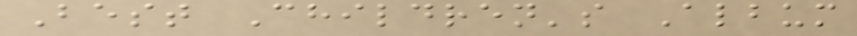Best Children's Album
